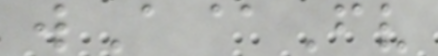wA@Fv
